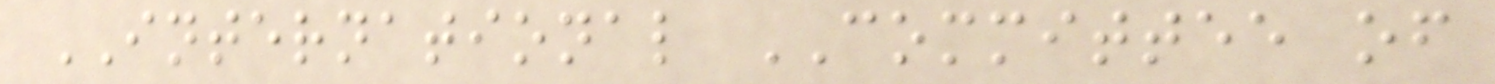INTERNATIONAL COMMITTEE of
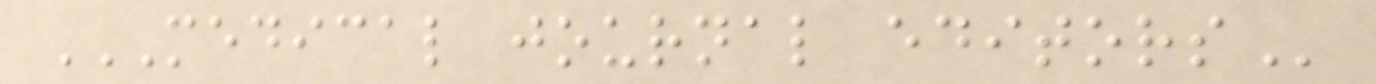MEDICAL JOURNAL EDITORS
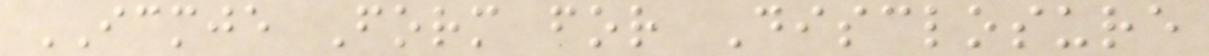ICMJE Form for Disclosure
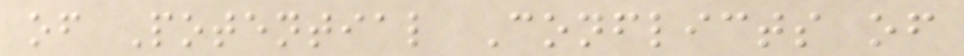of Potential Conflicts of
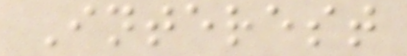Interest
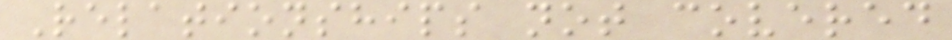Relationships not covered
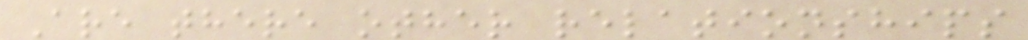Are there other relationships
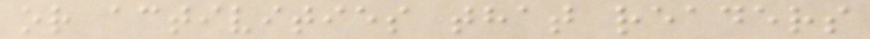or activities that readers
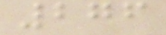276
